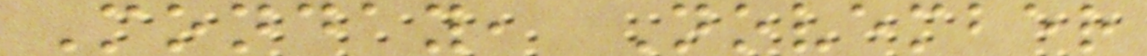Monday, November
